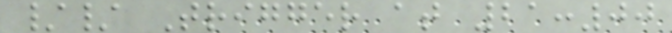// Trigger at 21:00
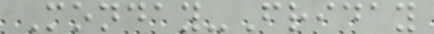Monday-Friday
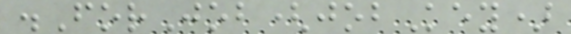.ForJob(jobKey)
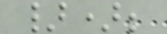});
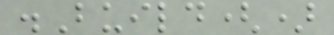.Build()
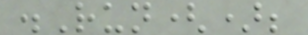.Run();
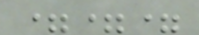===
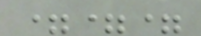===
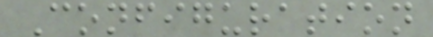Configuration
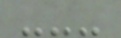---
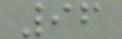96
